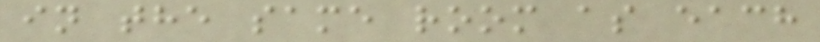in the same room as each
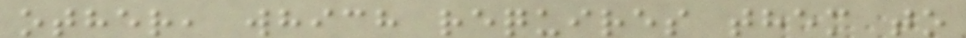other, which requires them to
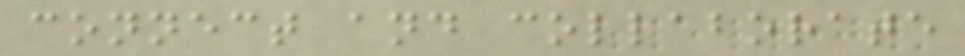connect and collaborate
